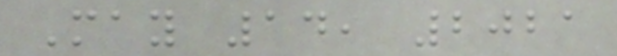May 14, 2021
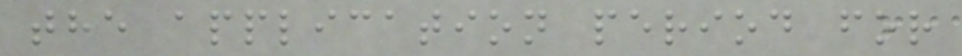the application period for
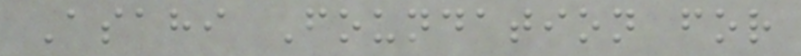Asahi Foundation for
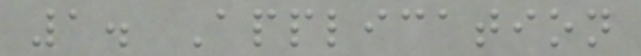1. Application
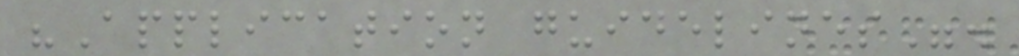"Application guidelines".
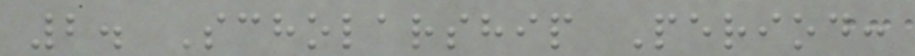2. Scholarship Period:
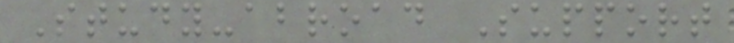Study-abroad Support
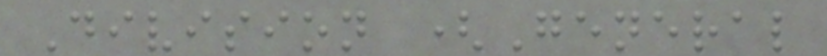Division (General
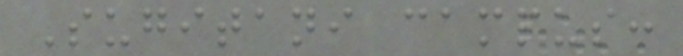Sugitani campus:
